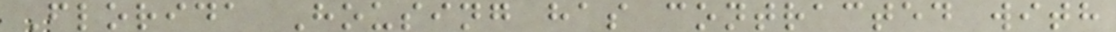Florida Housing has contracted with
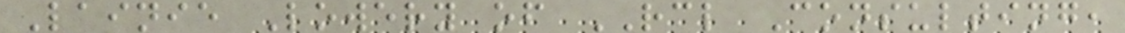Lainie Lowery of RCL Consulting,
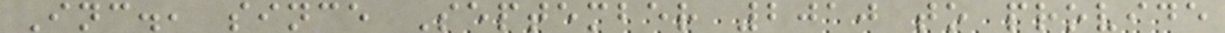Inc., since September 2010 to provide
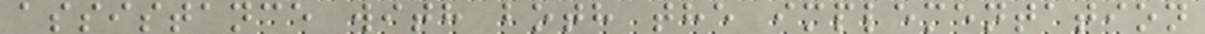assistance with both the implementation
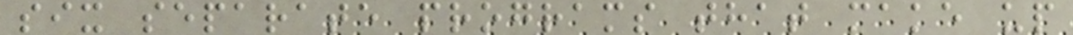six separate programs that make up
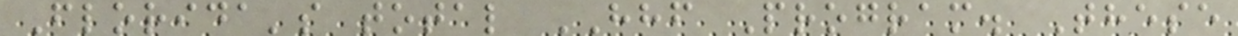Florida's total HHF Program. These
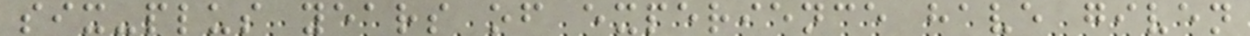six-plus years of experience have given
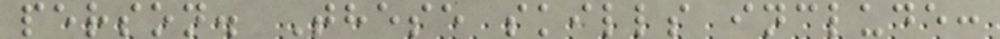person. These skills include:
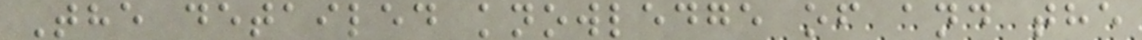The detailed knowledge of and the
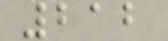212
